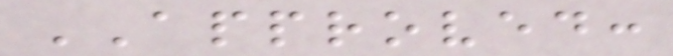APPROVED:
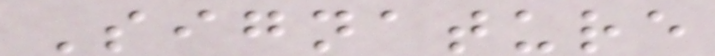Signature
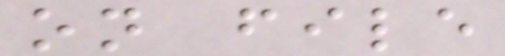on file
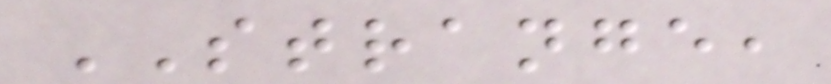STRANGE,
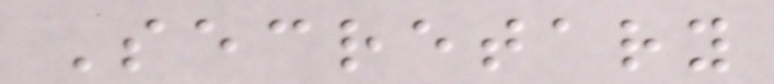Secretary
